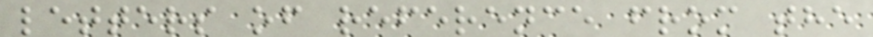letters of reference from the
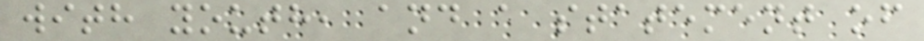with youth, and a statement of
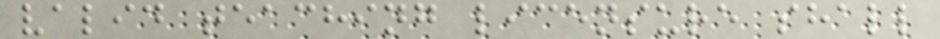valid teaching licensure shall
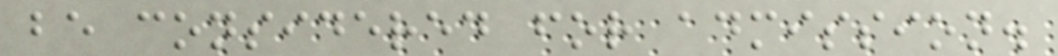be considered for admission.
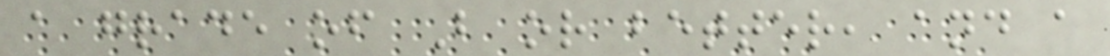a grade of B or better, and a
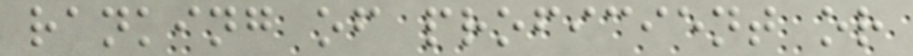ranking of proficient or
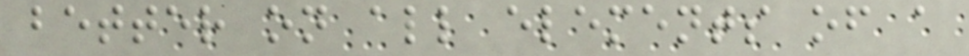better on all elements of a
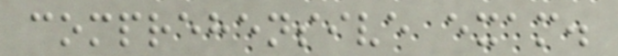comprehensive exam.
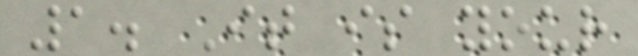1. It is your
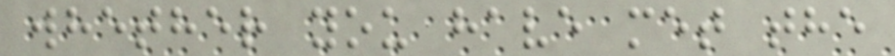whether you have met the
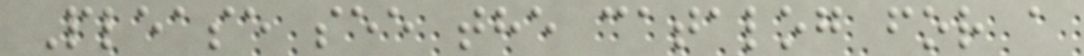Please see the catalog for a
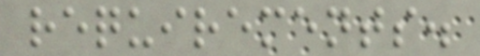requirements.
